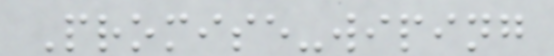Promise-wiping
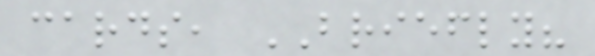cards, BRIEFLY?
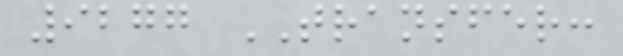9277 TRANSFER:
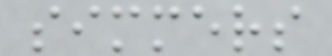simmers
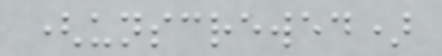(unscrewed)
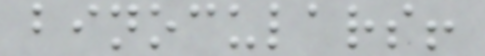binoculars!
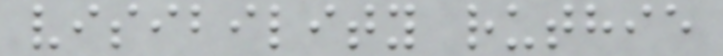visibility ruthie
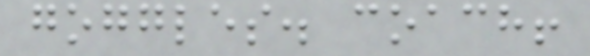goggles. coach!
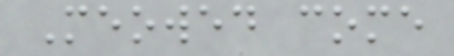Meowed come
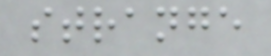strange
